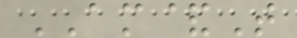AM&T
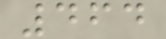464
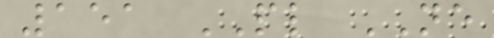151 PL NE
